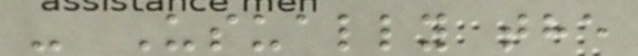- Usually the
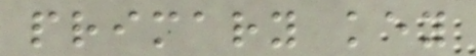primary key
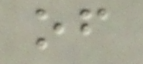of
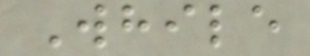While
